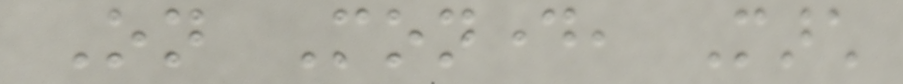On Monday, March
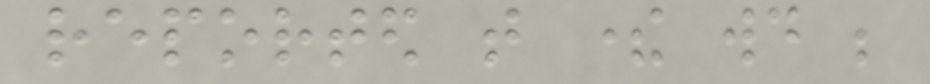reported that there would be
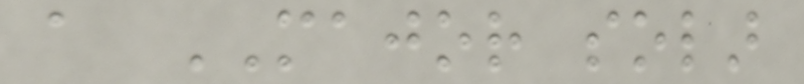a MAJOR solar
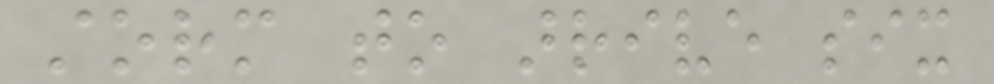storm to arrive six
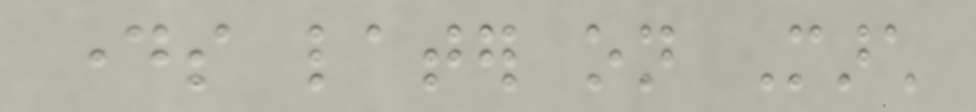days later on March
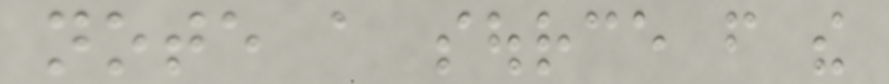note a source from the
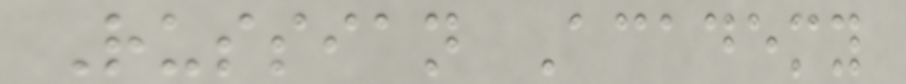Russian Academy
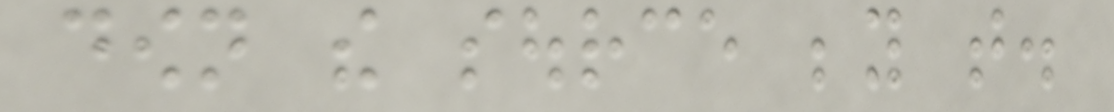down the source beyond that.
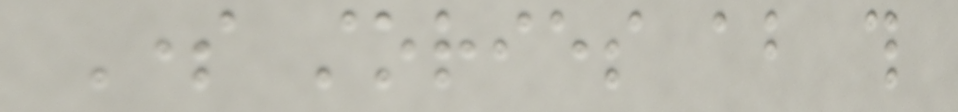Some stories about this
